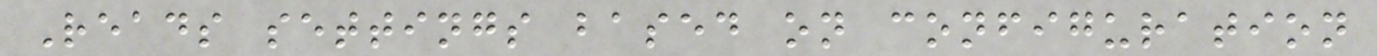Reads settings based on configuration
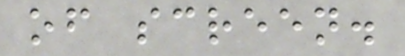of screen.
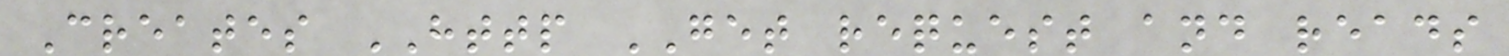Creates HTTP GET request and reads
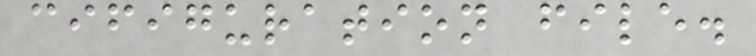cifiguration file.
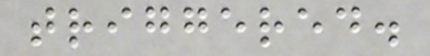triggered.
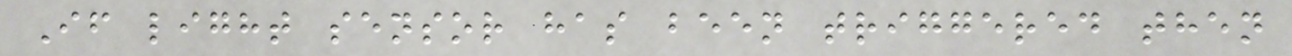If light sensor has been triggered then
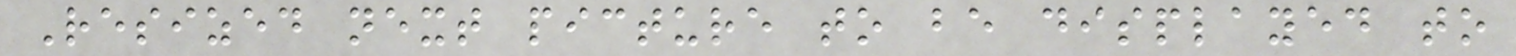Resized next picture to be displayed to
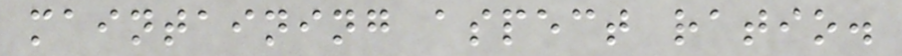maintaining aspect ratio.
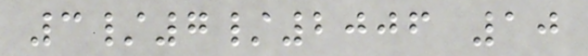3/7/2006 10
